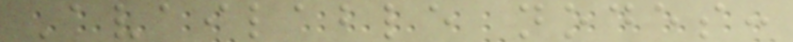Available nodes:
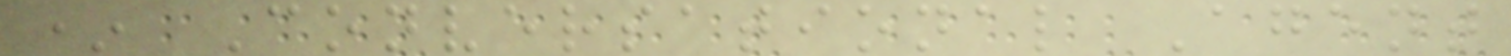* Conversational Agent
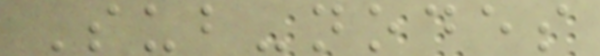Sub-nodes
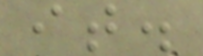it.
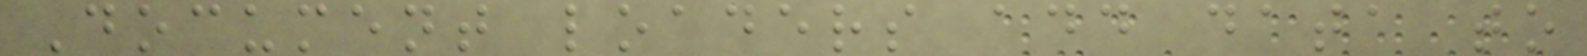Document loaders add data to
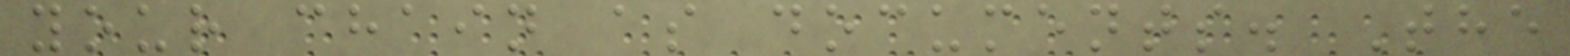your chain as documents. The
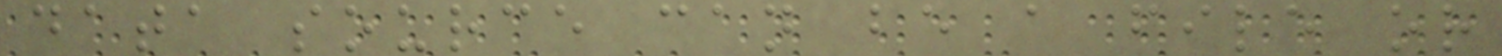data source can be a file or
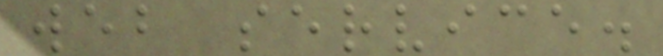web service.
